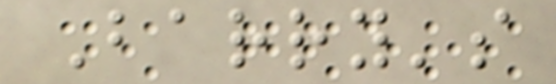Barry's
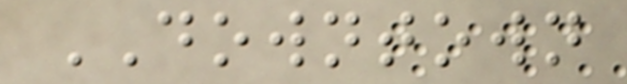DOWNTOWN
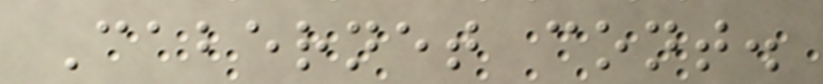Cabernet cont.
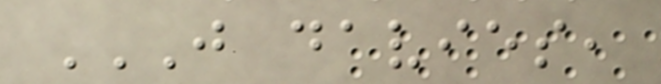J DAVIES,
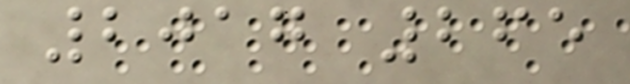2017 265
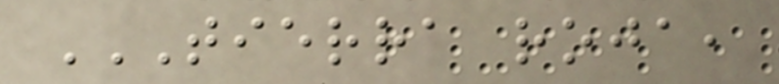TIERRA ROJA,
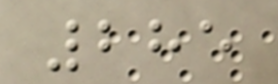285
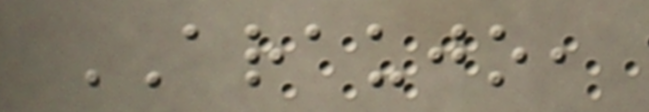ARAUJO,
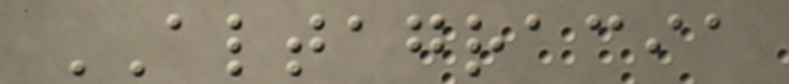ALTAGRACIA
